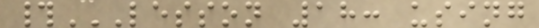#LESSON 18: USING
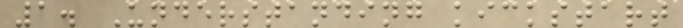1. Understanding kickstart
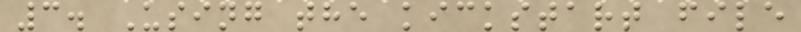3. Using the kickstart file
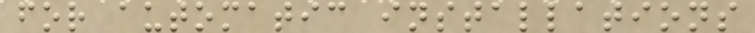for automatic installations
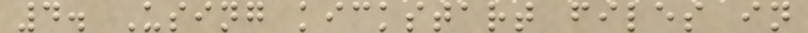4. Using kickstart files in
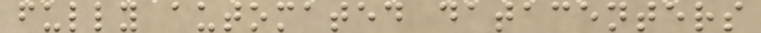fully automated datacenters
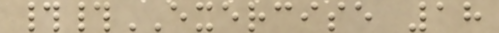##EXERCISE 18
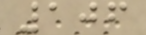106
